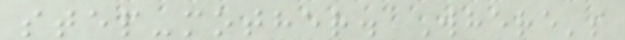step-mother. Where's
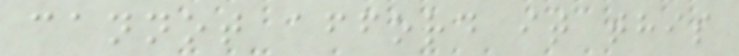cannot afford it this
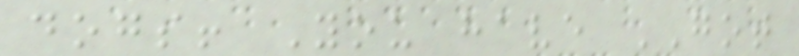dogs! You have GOT
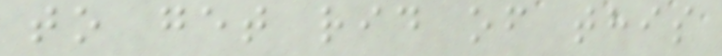to get rid of this
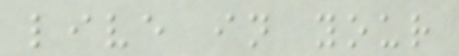live in your
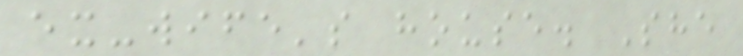ex-wife's house. She
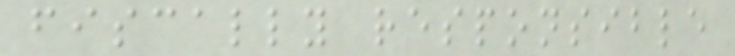fiscally responsible
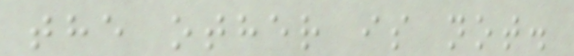the other is not.
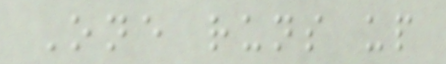One runs up
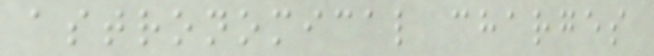astronomical charges
